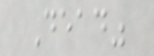Dead"
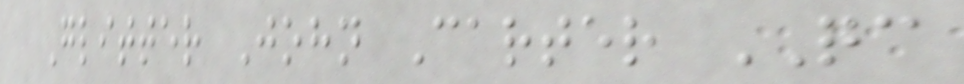Glitter John Carter QC
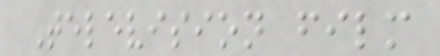Television film
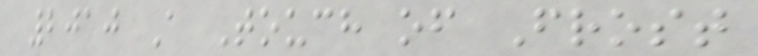2010 A Touch of Frost
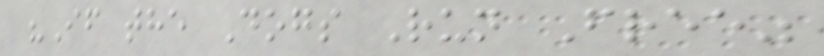"If the Dogs Run Free"
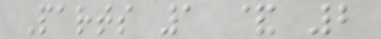Parts 1 & 2
